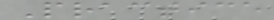Practice
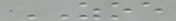ZOE
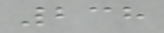238
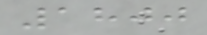1800
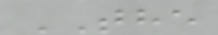THE
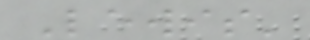Lewis'
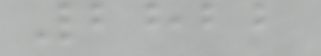2822
